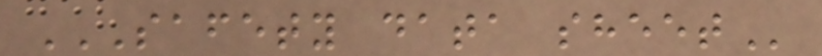SAFETY DATA SHEET
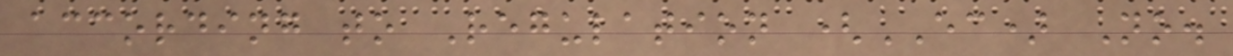according to Regulation (EC) No.
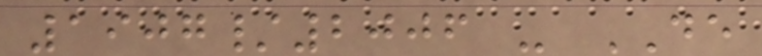1907/2006 - DE
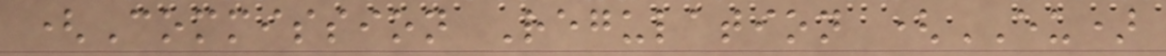(Commission Regulation (EU)
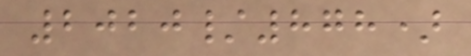2020/878)
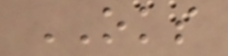OKS
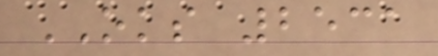OKS 2531
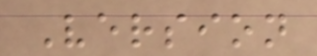Version
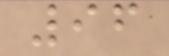96
